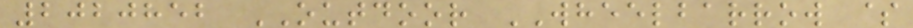2020852 OUTDOOR WHEELBARROW $
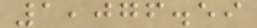1,076.59
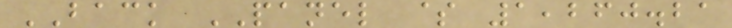BACK PANEL $ 1,260.21
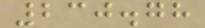230.78
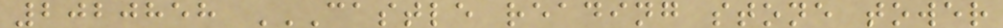2020858 CASTLE READING STONE TOWER
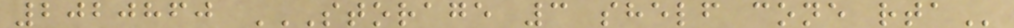2020860 STORAGE 3 SHELF CONE RTA
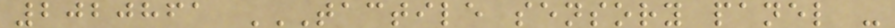2020861 TACTILE SENSORY PANEL -
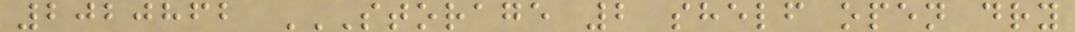2020862 STORAGE 2 SHELF OPEN DRY
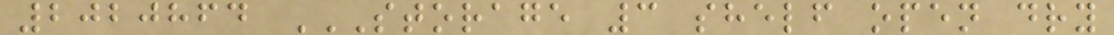2020864 STORAGE 3 SHELF OPEN DRY
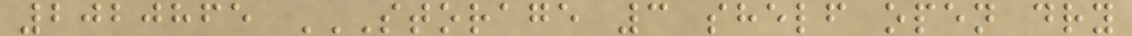2020865 STORAGE 3 SHELF OPEN DRY
